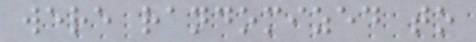were randomized to
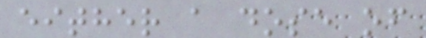either a dose of
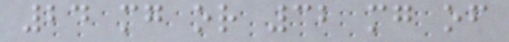24 mg or 32 mg of
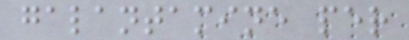galantamine per
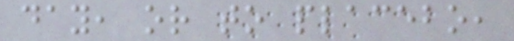day, or to placebo,
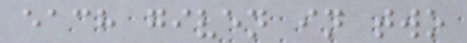each given in two
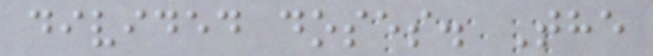divided doses. The
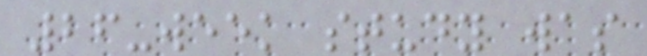26-week study was
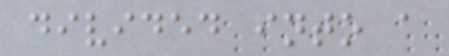divided into a
